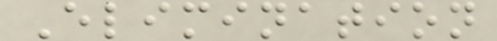Elimination
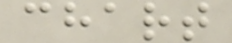chart
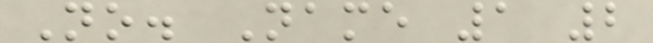No. Name 1 2
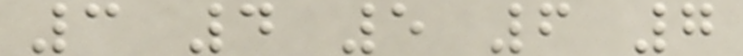3 4 5 6 7
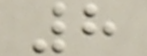8
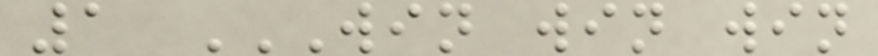1 WIN WIN WIN
